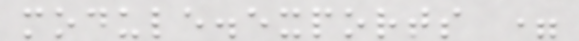module.exports =
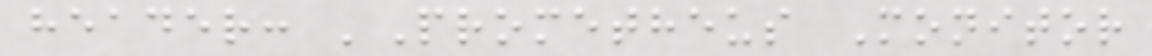header: 'Prometheus Monitor
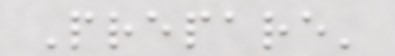Prepare'
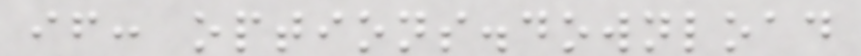if: options.download
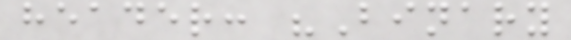header: "Binary
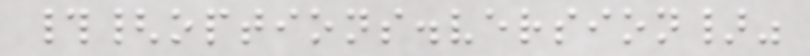#{options.version}"
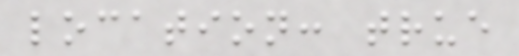location: true
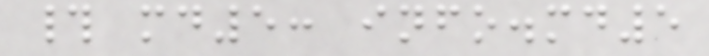# md5: info.md5
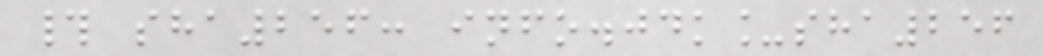# sha256: info.jdk_sha256
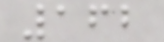162
